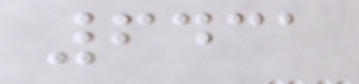6431
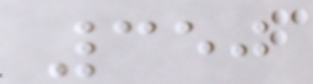350
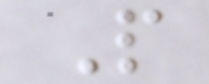P
